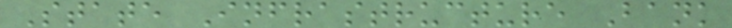State Infrastructure Bank
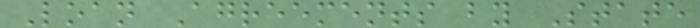Loan Agreements by State
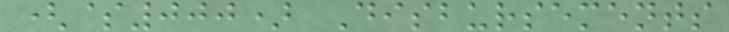($000) Disbursements
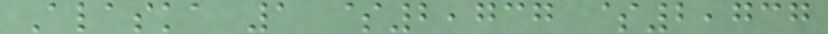Alaska 1 $2,737 $2,737
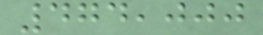474,000
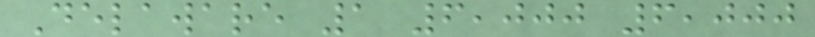Delaware 1 6,000 6,000
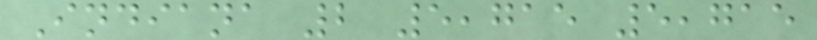Indiana 2 5,715 5,715
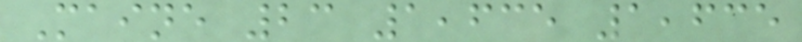Maine 23 1,635 1,635
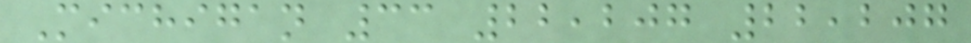Michigan 33 22,207 22,207
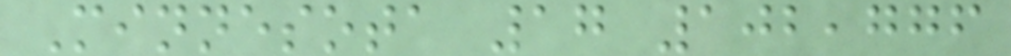Minnesota 17 102,776
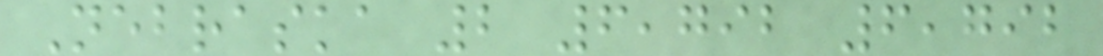Nebraska 2 6,792 6,792
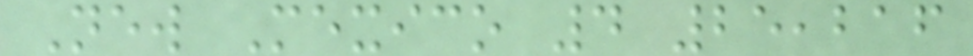New Mexico 4 25,216
